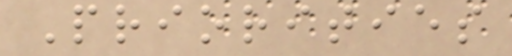Priorities
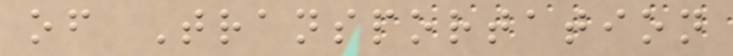of Transportation
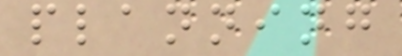planning
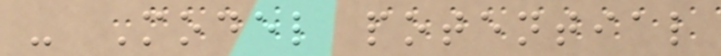- Model potential
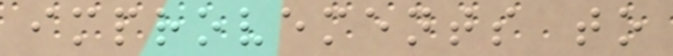improvements to
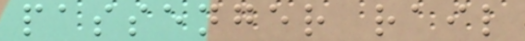passenger rail
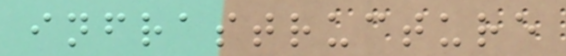infrastructure
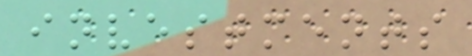investments
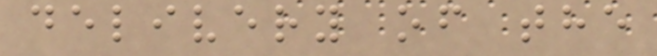delivery of the
